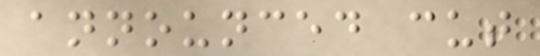announced cut
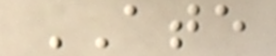ATE
